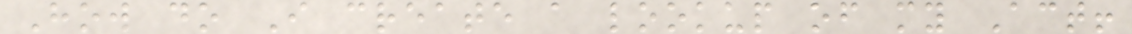How do I create a lookup of my Act!
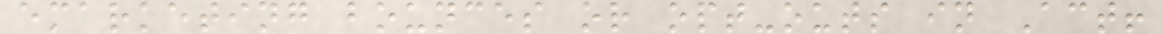emarketing bounces or opt-outs in Act!
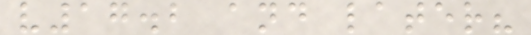v17.2 and later?
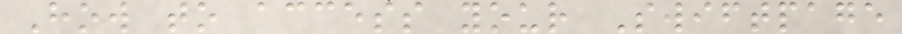How to access your Swiftpage
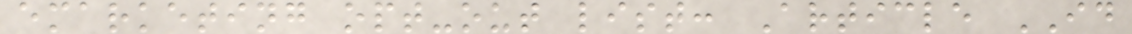emarketing opt-out list: Article ID
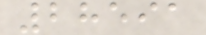28591
